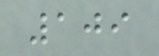109
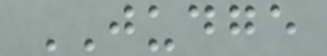JUDGE
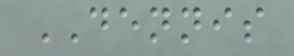DENNIS
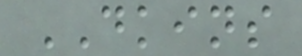DKINS
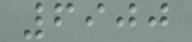6900
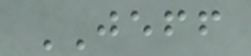JEFF
